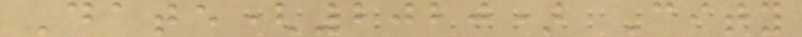Date(2020) City
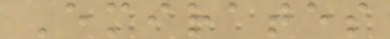Emirates
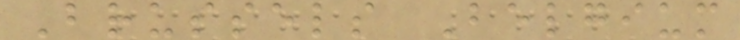Brussels Belgium
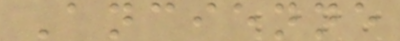Ancienne
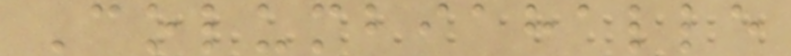Columbiahalle
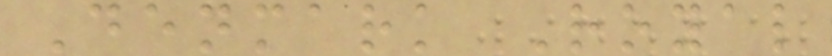Denmark Royal
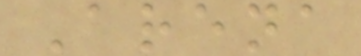Arena
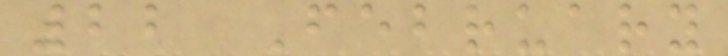22 February
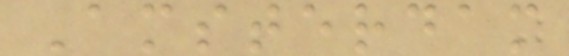Amsterdam
